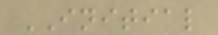INITIAL
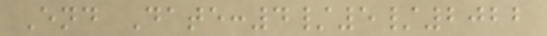End Date:4/5/2022
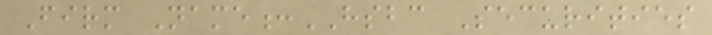Firm Name:HSBC Securities
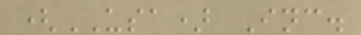(USA) Inc.
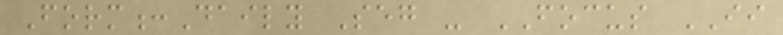Form:Daily Seg - FOCUS II
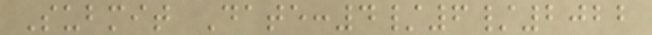Submit Date:4/6/2022
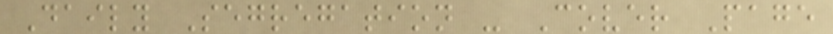Daily Segregation - Cover Page
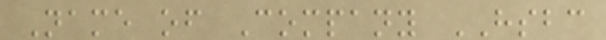Name of Company HSBC
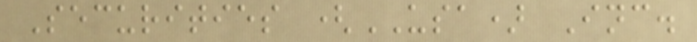Securities (USA) Inc.
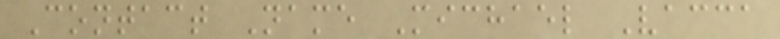Contact Name Michael Vacca
